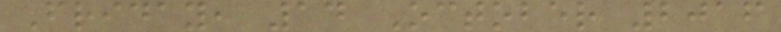Friday, 14 October 2016
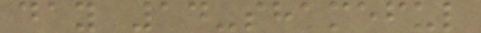day 14-shameful
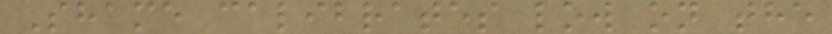Shame calibrates low on the
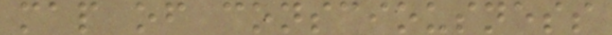map of consciousness
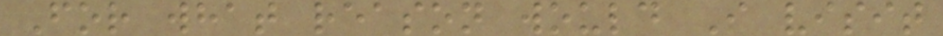For what reason would I visit
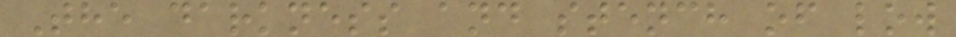The darkness and stench of low
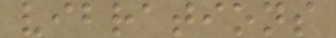vibrations
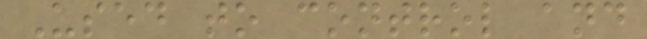Used to control and
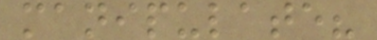manipulate?
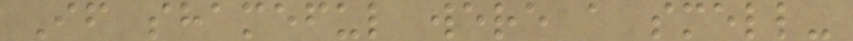If shameful were a smell-
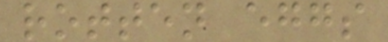rotten eggs
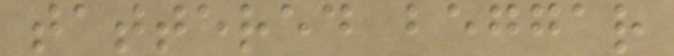tattered beggar
